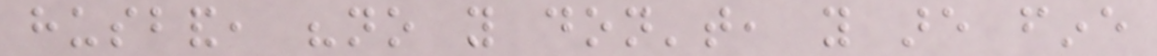husband, "no you don't, you are fine
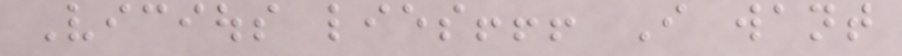Vicious lies!!! I want
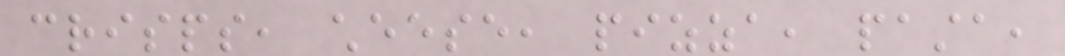crisps, cheese, pizza, pasta,
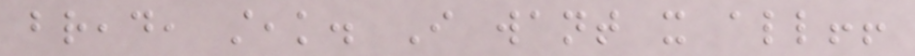bread, steak. I want it all!!
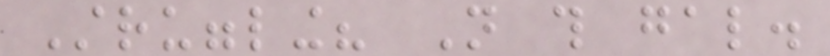Struggling? Not this gal.
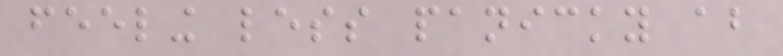feeling less panicky about
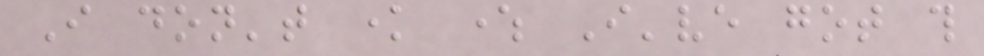I don't know where I've got this
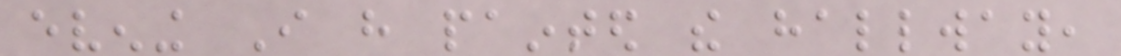evening I have painted the hallway,
